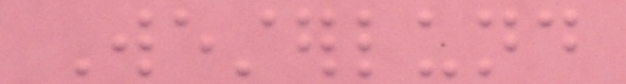Westerlund
